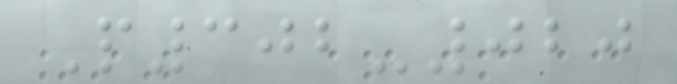P302-020
